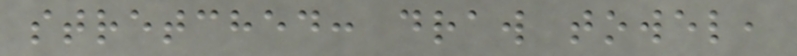stretched: draw towel,
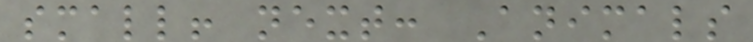small! next: Animals
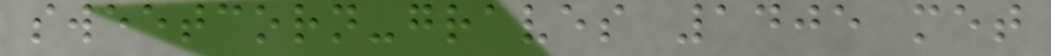sweetcorn-graves 1405 met
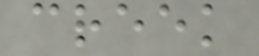creek
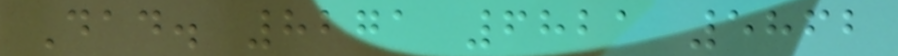Dad. 8271 6821 5862
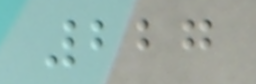227
